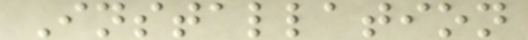Installation
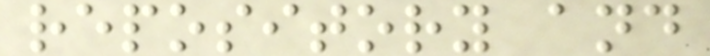repository and
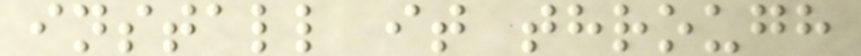install it through
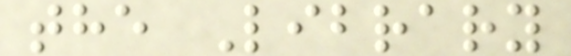the Library
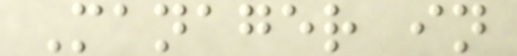Manager in
